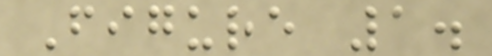Figure 1.
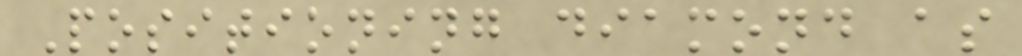Positioning diamond as
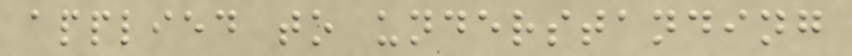applied to understanding
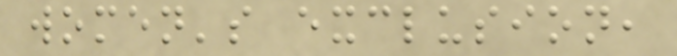women's exclusion,
